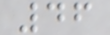46
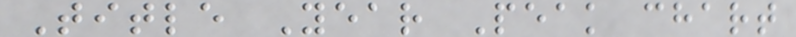Title Year Peak chart
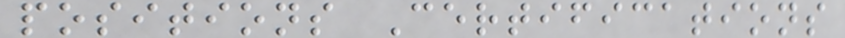positions Certifications
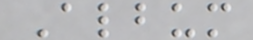Album
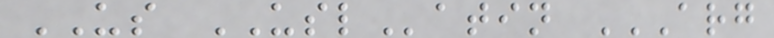US USLatin ARG
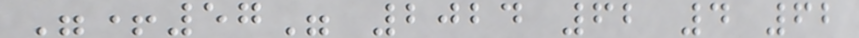"+57" 2024 62 4 62
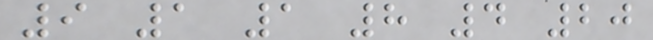9 1 1 8 4 20
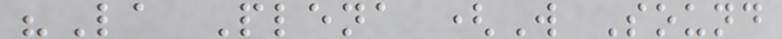"La Plena (W Sound
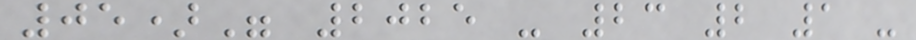05)" 2025 - 23 2 1 -
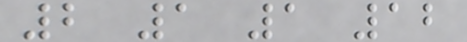2 1 1 12
